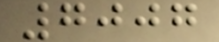7007
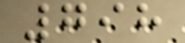798
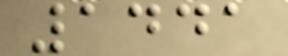1441
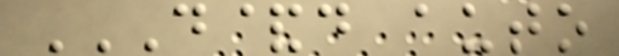D&D AUTO
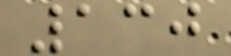130
